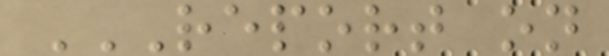REPORT ON
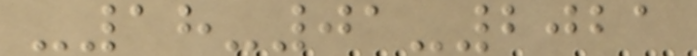-18-01-2021
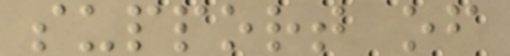support of
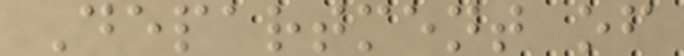Department of
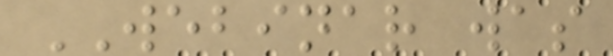WEBINAR was
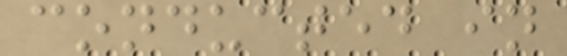conducted in
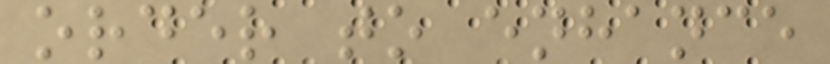order to enhance
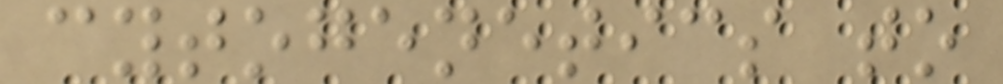cytogenetics to
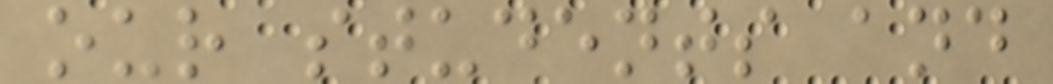our students and
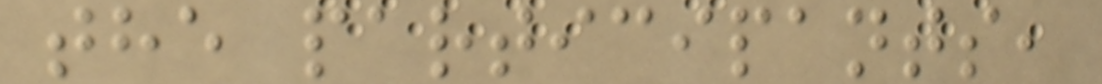the participants,
